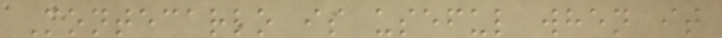Montecarlo is useful when it
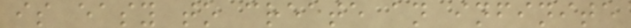is easy to create an infinite
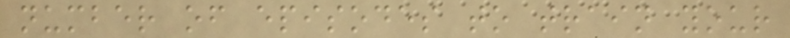number of episodes to train your
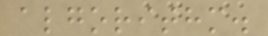algorithm.
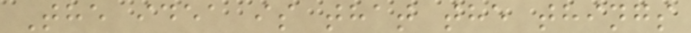The idea is that the things
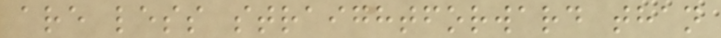are less straightforward than
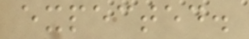expected.
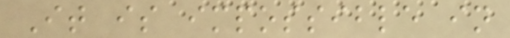It is impossible in
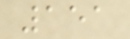151
